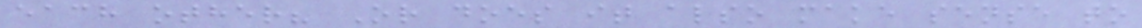each other? Or does it also make sense to
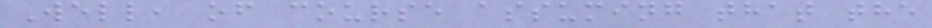Well, of course assuming that the
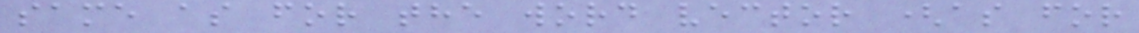same as for the word vector (as for
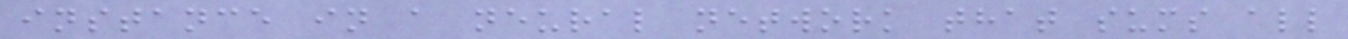instance in a neural network that sums all
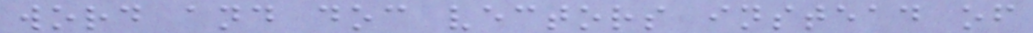word and doc vectors instead of
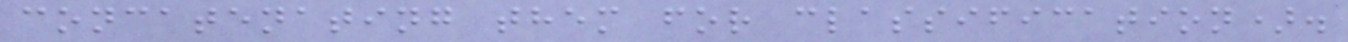concatenating them for classification).
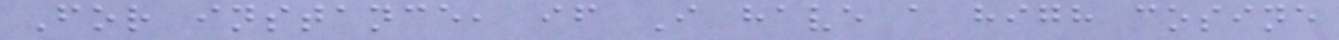For instance, if I have a high cosine
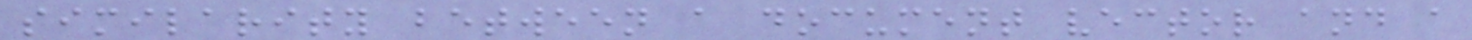similarity between a document vector and a
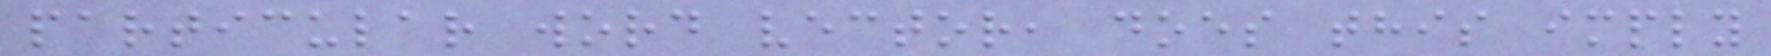particular word vector, does this imply
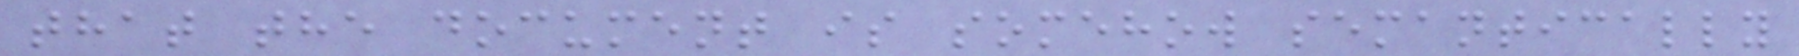that the document is somehow semantically
